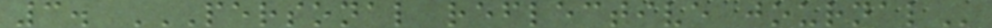3. PERSONAL REFLECTIVE JOURNAL
